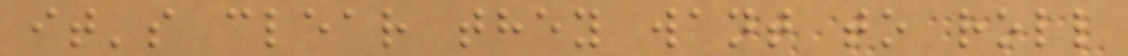it's clear they want to roll
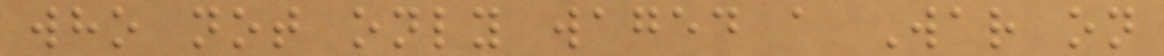who not only waged a War on
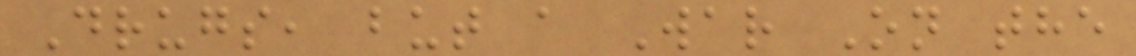Drugs, but a War On the
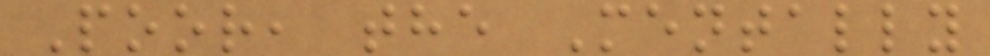Poor, the Mentally
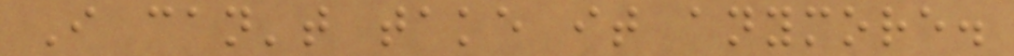I can't take it anymore.
